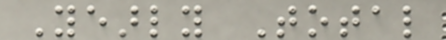Yearly Total
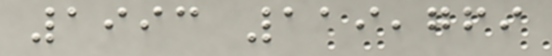1993 119,769
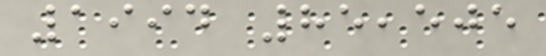1994 85,505
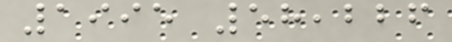1995 58,226
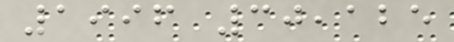1996 30,125
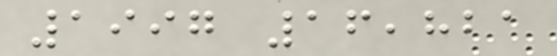1997 16,821
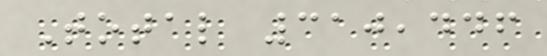Total 310,446
